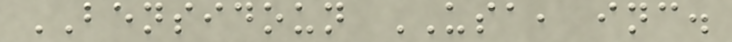BENSIDOUN USA, inc.
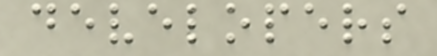developers
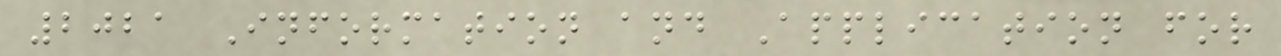2021 Information and Application for
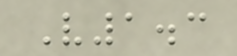V1.3
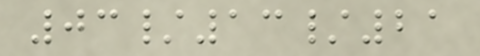03/13/21
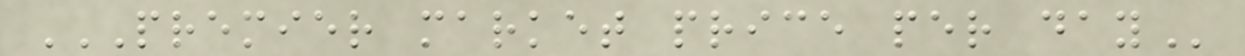PREMIER MARKET PRICE PER DAY
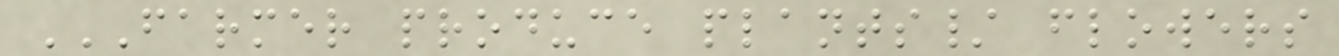FARMER PRODUCE PLANTS/ FLOWERS
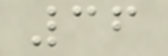36
